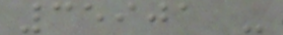35901 -
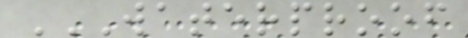WATERPROOF
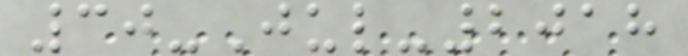30-Jul-2018
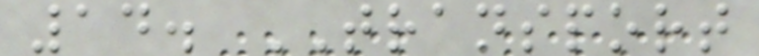14. TRANSPORT
